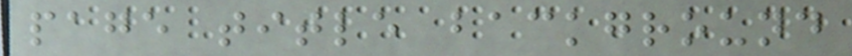page title background
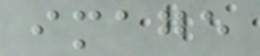image
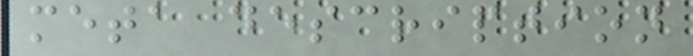meta description
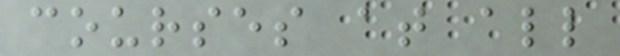courses at all
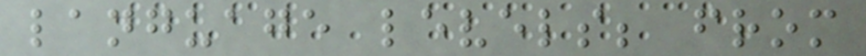language levels; from
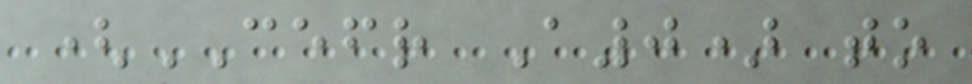(CEFR A0) to
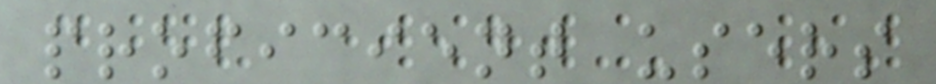proficient users
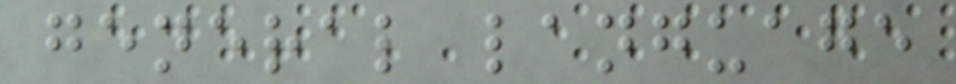general language
